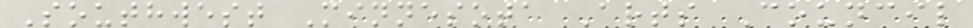Southwest Minnesota Arts Council
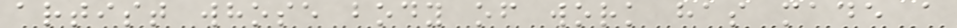artist whose body of work has made a
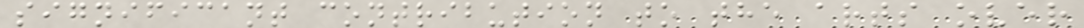significant contribution to the arts over
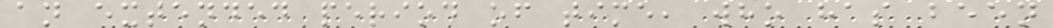an extended period of time, who has been
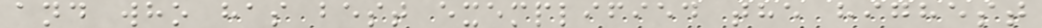and who has best exemplified the highest
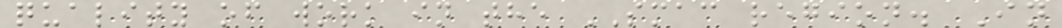quality of work in the SMAC region. In
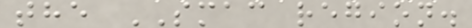the SMAC region.
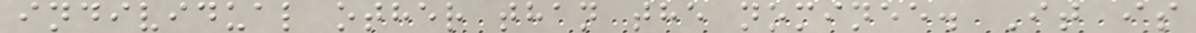individual other than the nominee. It is
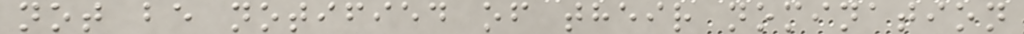not be notified of their nomination
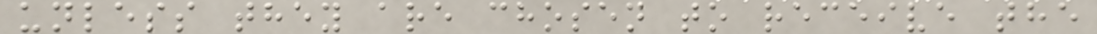unless they are chosen to receive the
